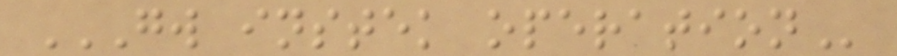GW INSTEK OPERATION
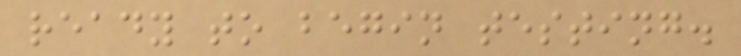ready to begin testing.
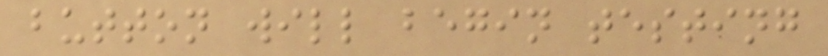button will begin testing
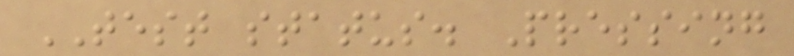TEST status. Pressing
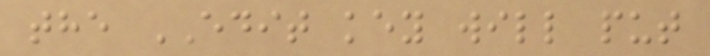the EDIT key will put
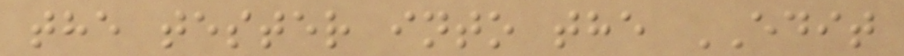the tester into the EDIT
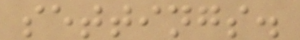settings.
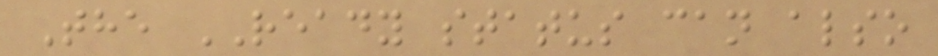The READY status can also
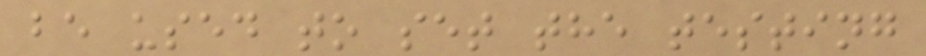be used to set the testing
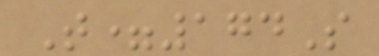T=174S
